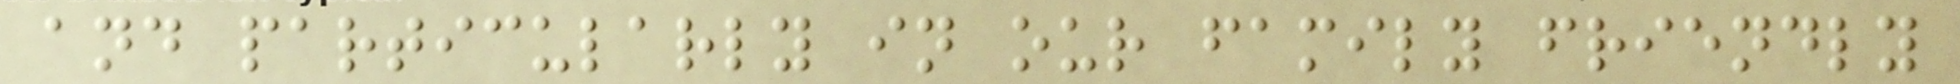and particularly in our family friendly
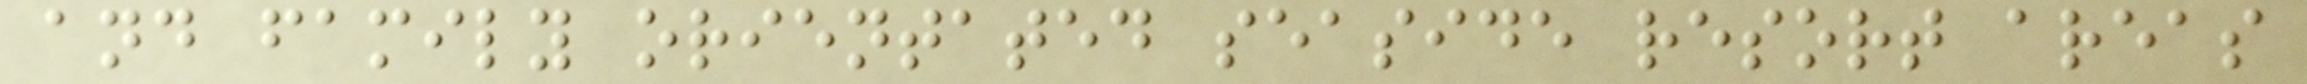and family orientated seaside resort areas
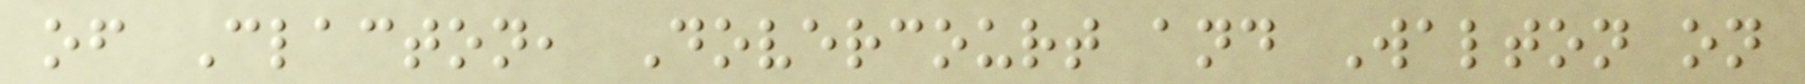of Clacton, Dovercourt and Walton on
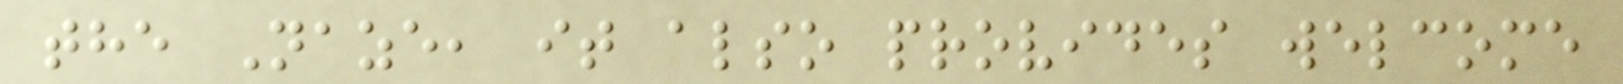the Naze, it also provides welcome
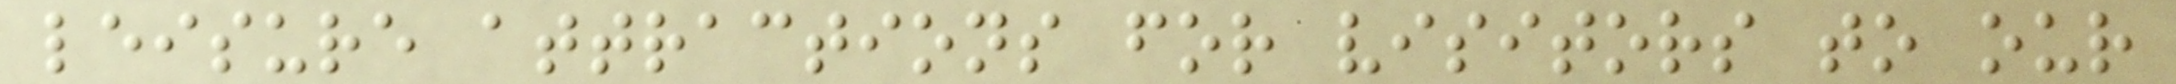leisure attractions for visitors to our
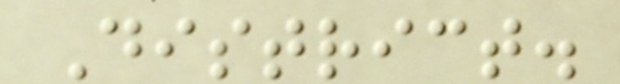District.
